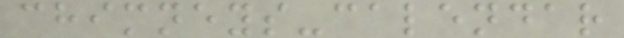chimneys-calendar
